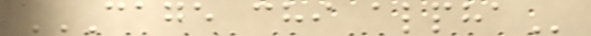CAGE CHI ALPHA
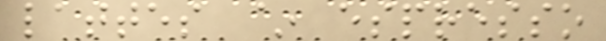lattes ~ espresso
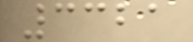3321
